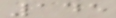145
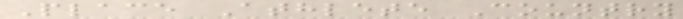Place Athlete Country
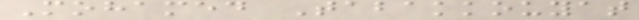Mohamed Tabakkouyat
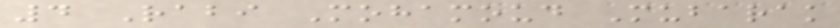4 Rabi Mohamoud Mubarak
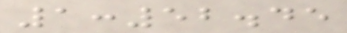1:52.45
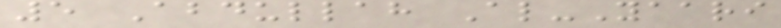5 Abdullah Al-Yaari
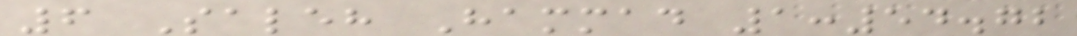6 Saleh Hammad 1:54.72
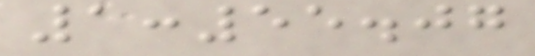1:55.07
